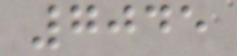7045
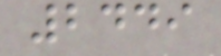2449
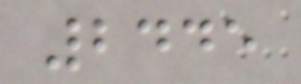2445
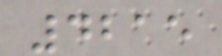4215
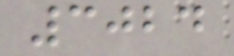3024
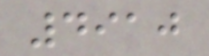4910
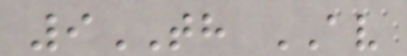9TH AV
